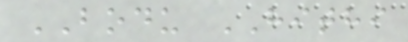BODU HITHI
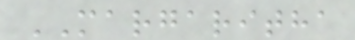MARGARITHA
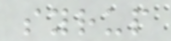syrup
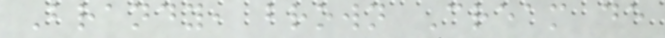Brandy, brown Cream de
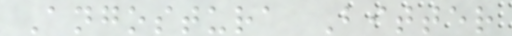Angostura Bitter
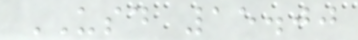USD 15.00
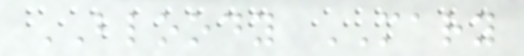BLOODY MARY
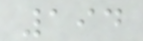194
